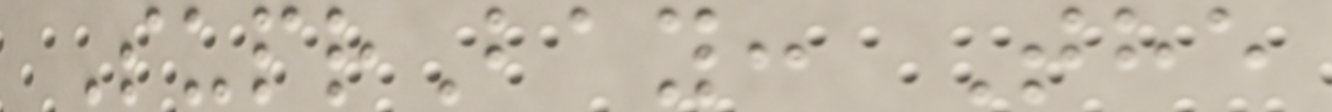SuprBay: The
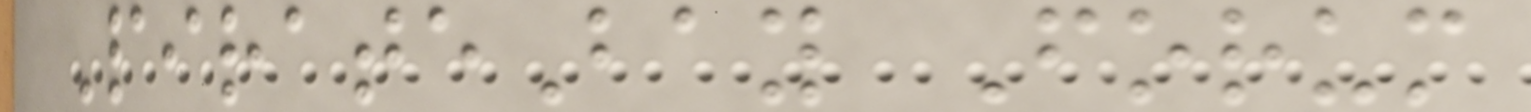PirateBay Forum
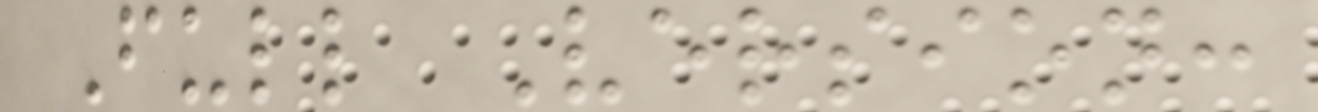Full Version:
